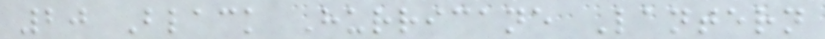20 Black Hurricane Lantern
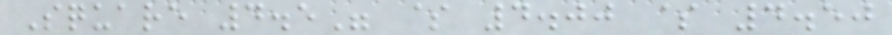Square 4.5" $ 4.00 $ 4.50
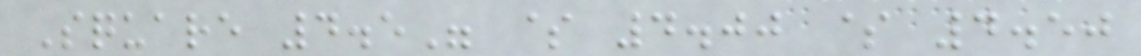Square 4.5" $ 4.00 $ 4.50
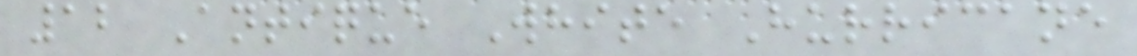12 Antique White Hurricane
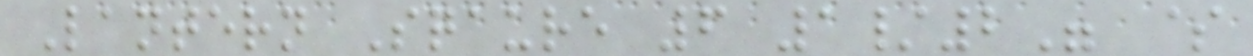Lantern Sqaure 6 1/2" $
